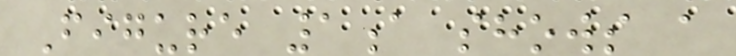Figure 1a shows a
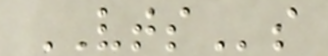VTSs
